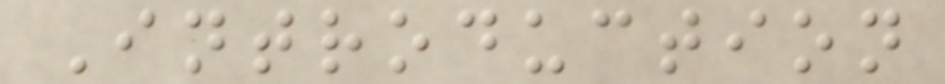Introduction
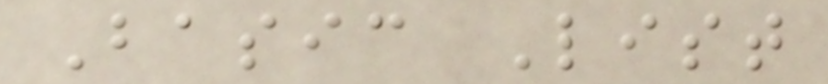Basic List
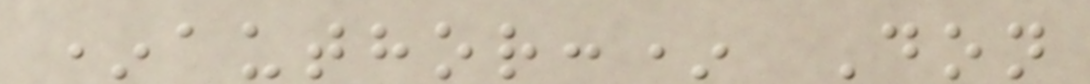*author:* Don
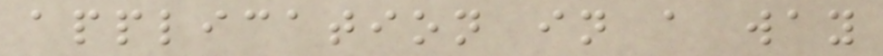application in a way
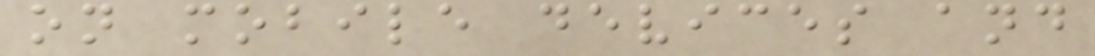on mobile devices and
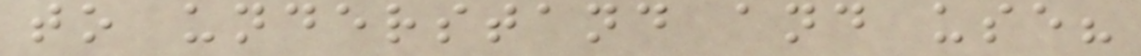to understand and use?
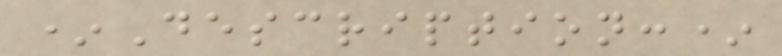*Description:*
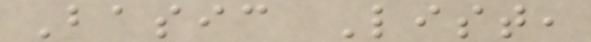Basic List,
